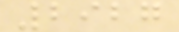2927
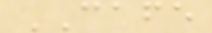CAFE
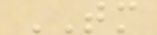TM
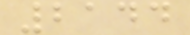2144
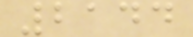2144
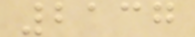2137
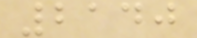2140
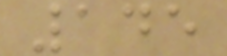145
